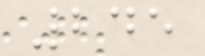245
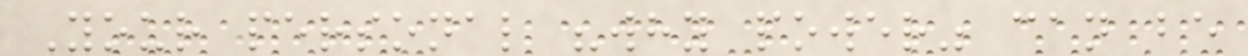Your personal "why power" can be
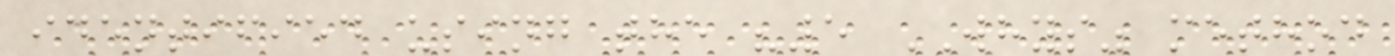identified using the "5 WHYS" method
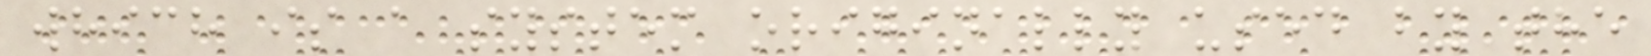which is a system originally used by the
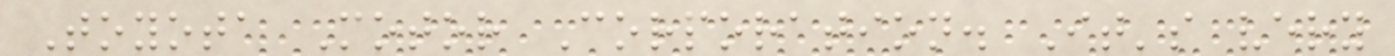Toyota Motor Corporation. It's very
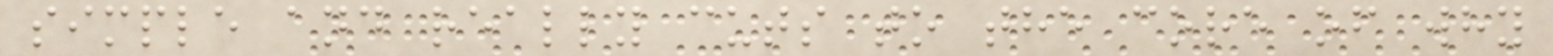simple and really cuts to the core of why
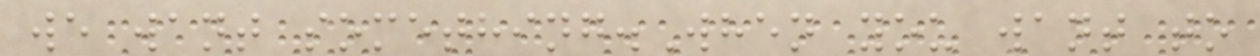we want something.When you want to
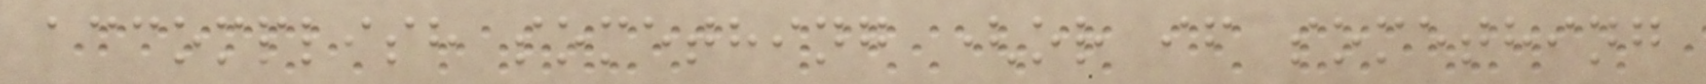accomplish something (or if something
